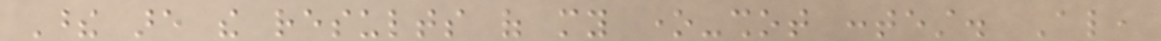These are the results of my one-shot contest. Also,
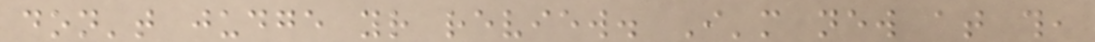don't judge your review. I'm new at this,
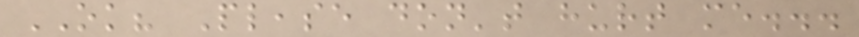OK? Please don't hurt me...
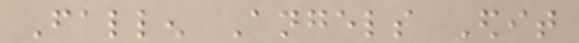Fallen Angels Edit
